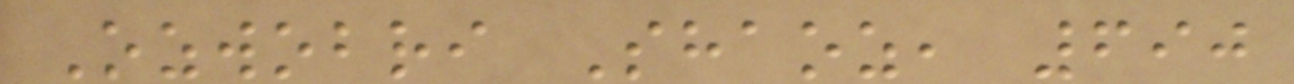Ozwobri Shaoz, 690
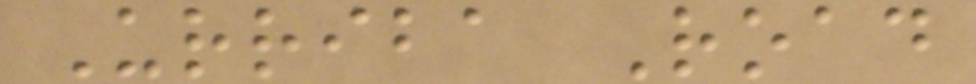Urriba Road
